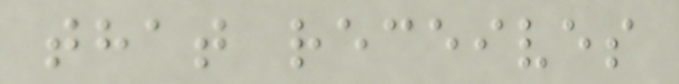that receives
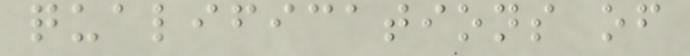qualifications of
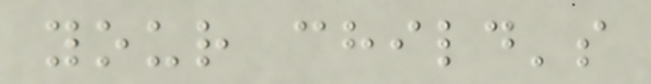your child's
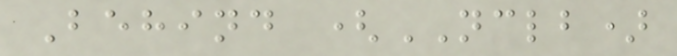Behind (NCLB)
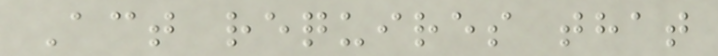Act requires that
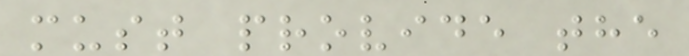must provide the
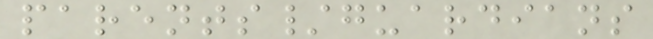parents/guardians
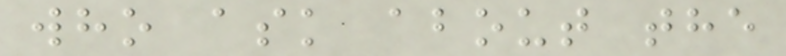who ask about the
